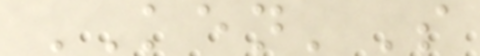KEN'S
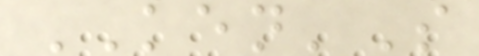KEN'S
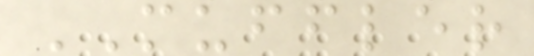MUFFLER
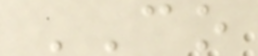CO
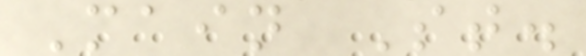Main St.
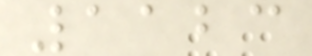1123
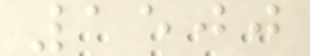1500
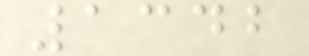1342
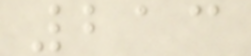213
